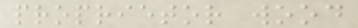proprietor wood
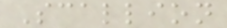Scallion
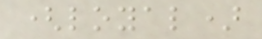(loyal)
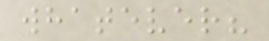whatever?
